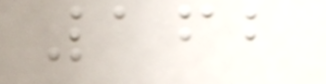162
